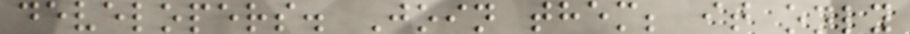developers. Join them; it only
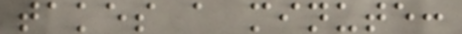takes a minute:
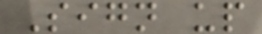Sign up
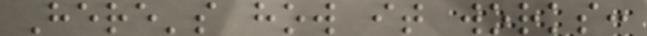Here's how it works:
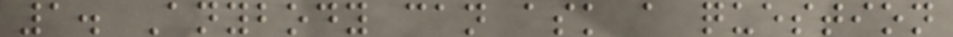1. Anybody can ask a question
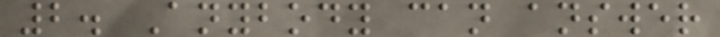2. Anybody can answer
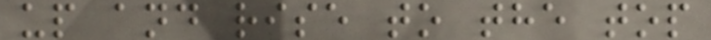up and rise to the top
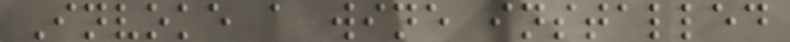Invoke a wine installed
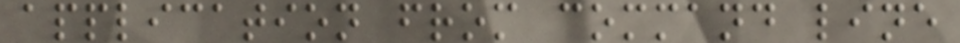application from command line
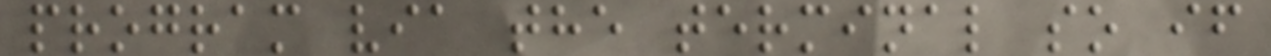program via the terminal so if
